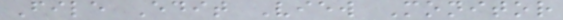File Edit View Monitor
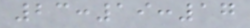23:19:17
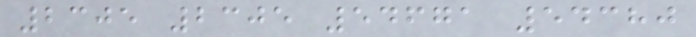2305 2305 54671 54380
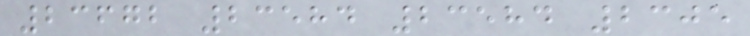23672 23584 23584 2305
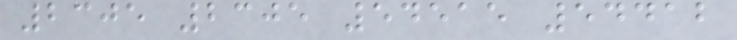2305 2305 54515 54412
